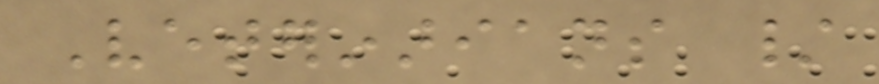Veterinarians /
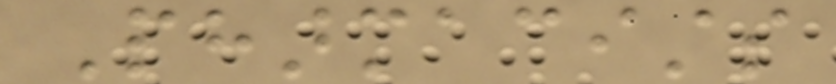Pharmacists
